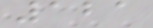121
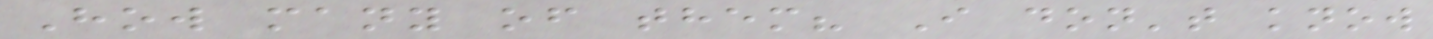How many of them? I don't know
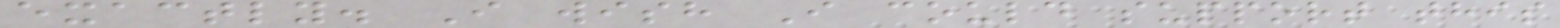exactly. I wish I could support this
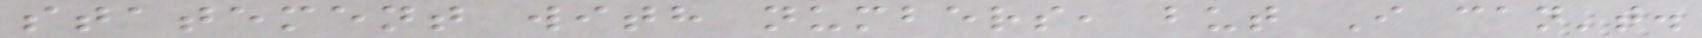statement with numbers, but I can't.
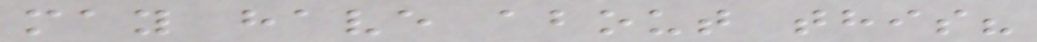may have about this?
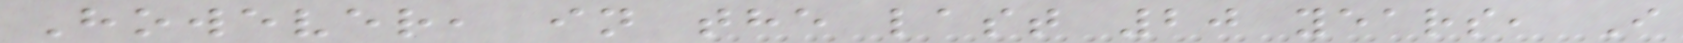However, in the last 20 years, I
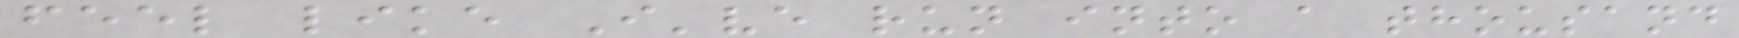feel like I've run into a thousand
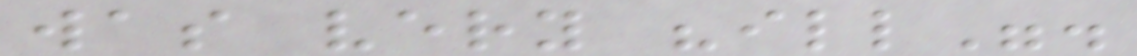was very "ill".
